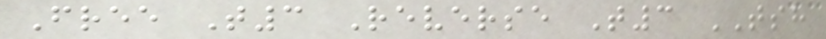Free T3 Reverse T3 TSH
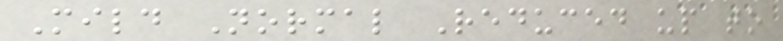Mild Normal Reduced up to
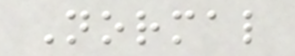Normal
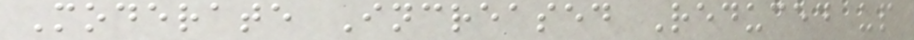Moderate Increased Reduced up
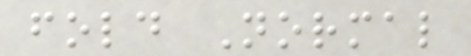fold Normal
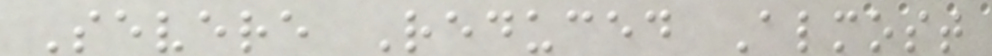Severe Reduced Almost
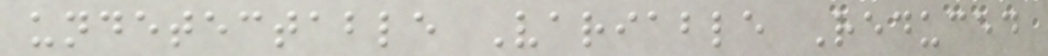undetectable Variable Reduced
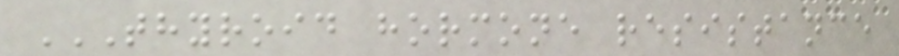THYROID HORMONE RESISTANCE
